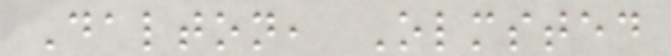Dalton, Olmsted
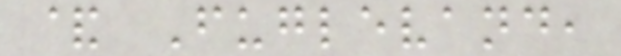& Fuglevand,
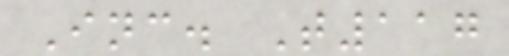Inc. T117
